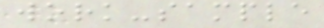work-sample
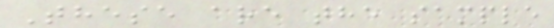These are the sample
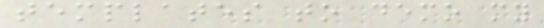templates to demo my
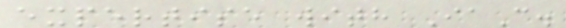expertise with IaC.
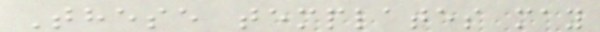These templates may
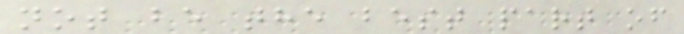not be the best part of
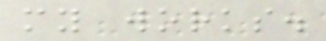my works.
